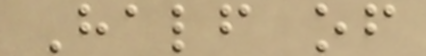Half of
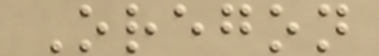Oregon
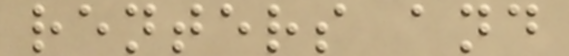renters and
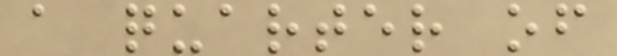a quarter of
